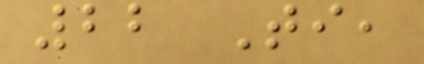22 Ti,
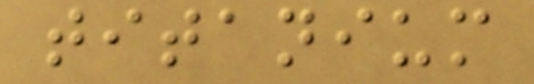titanium
